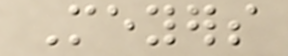Meyers
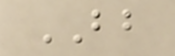BB
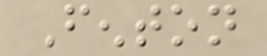Fenton
